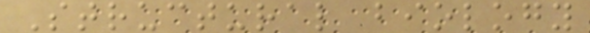Structural biology
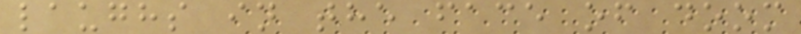laughs in the face of doom
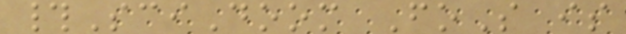#SciDoom FoS is
